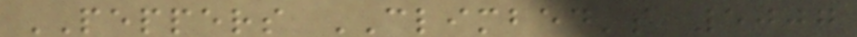PEPPERS CLIMBED's 5007
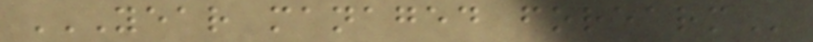YEAR MANAGED FOREARM
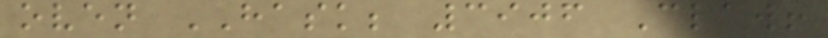oven HASK; 3906 Claw!
